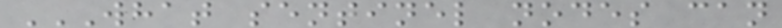WHAT SENTINEL NODES CAN
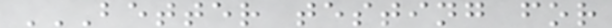BETTER TESTING FOR
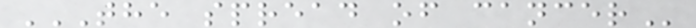THE SPREAD OF CANCER
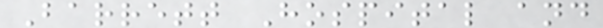Barrett Hospital and
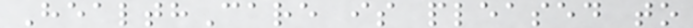HealthCare is pleased to
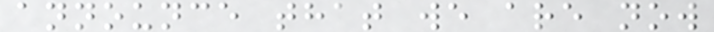announce that we are now
